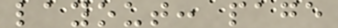layout: page
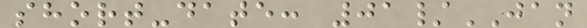short-date: 01/JAN
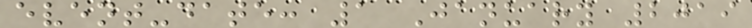event-date: 1 January 2019
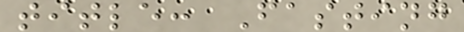title: Fasting
